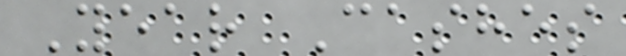Year Cashes
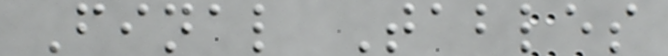Final Tables
